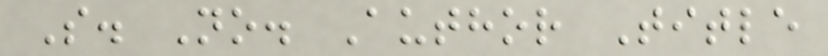S. No. Author Title
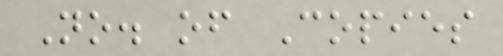No. of Copies
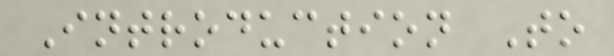Introduction To
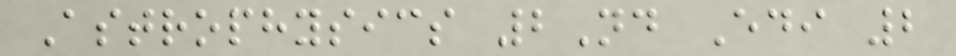Astrophysics 2Nd Edi 2
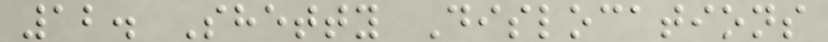12. Shetty Dislocations
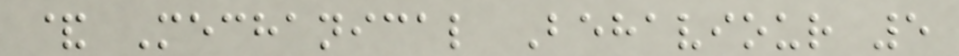& Mechanical Behaviour 5
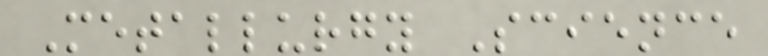Metallurgy Science
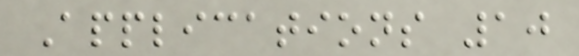Applications 10
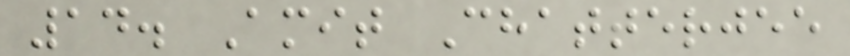14. Amit Chatterjee
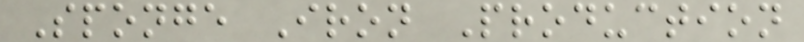Sponge Iron Production
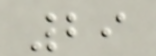29
